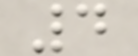4
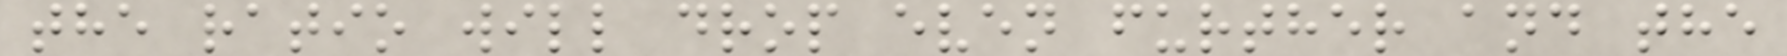the ratio will drop even further and the
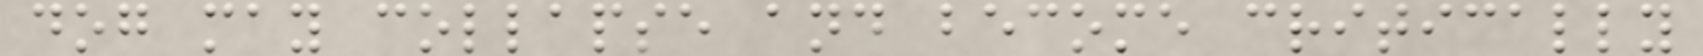dog may collapse and become critically
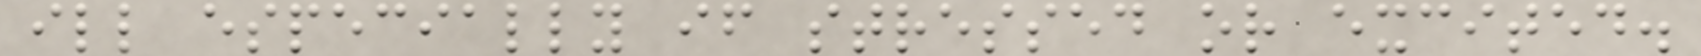ill especially if stressed or excited.
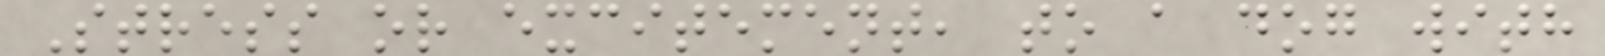Stress or excitement, to a dog with
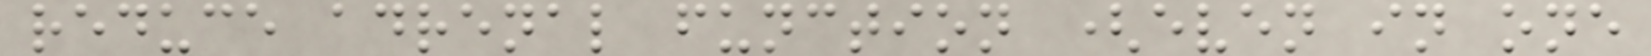reduce adrenal function (even in one
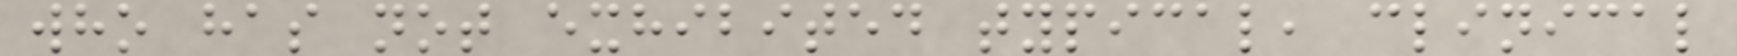who has not exhibited typical, clinical
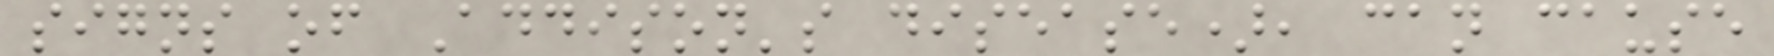signs of Addison's disease), can cause
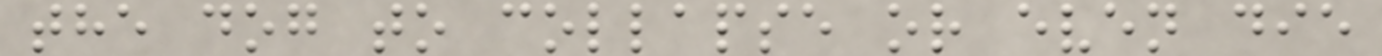the dog to collapse or even die
